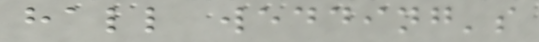hall wedding's
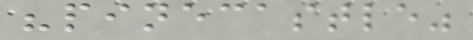"pinecastle"
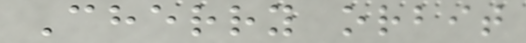Cherry orbit
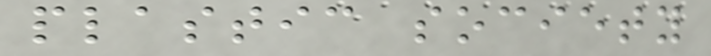plastic society
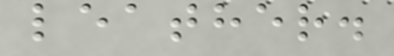leather.
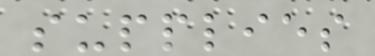supplies
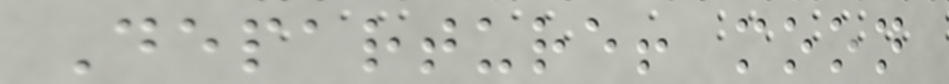Departure! moon
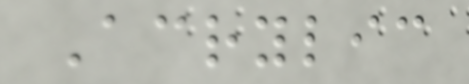Acrylic
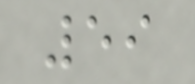59
